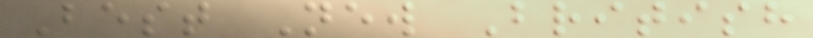Best New British
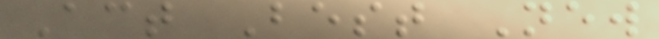Act Best New
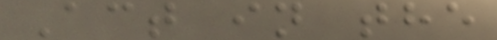Act in the
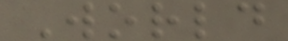World
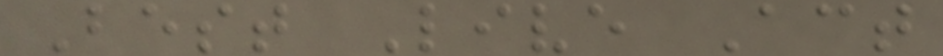Best Live Act
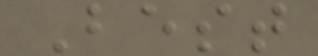Best
